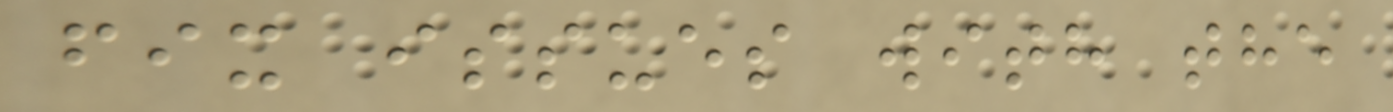fix issues with the
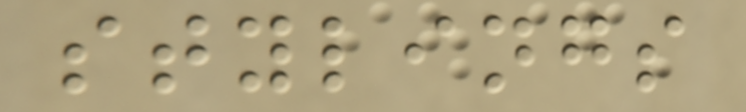stylings
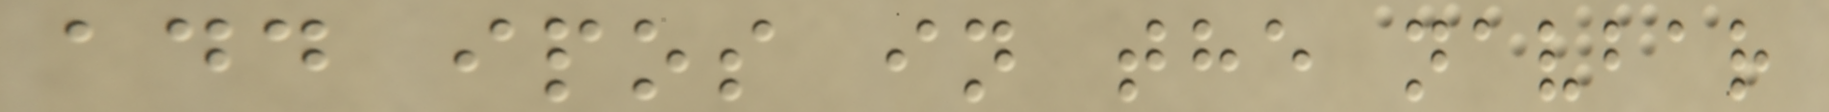add ipos in the navbar
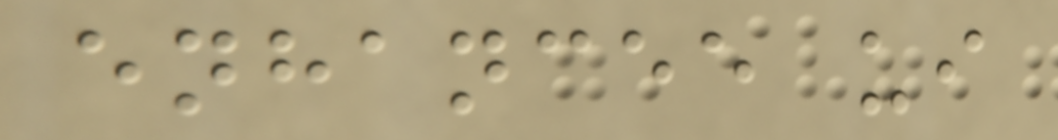enhancee ui
